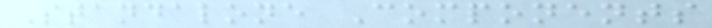Standalone Components
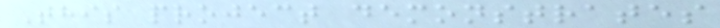This project demonstrates
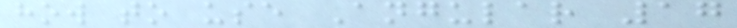how to use Angular 17
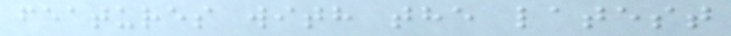features with the latest
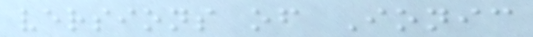versions of Ionic
